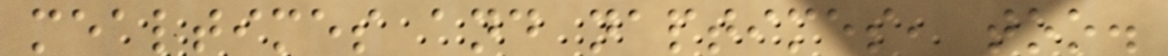mealtimes and naptimes, too.
